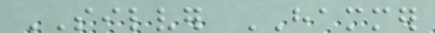SILVER HAMMER
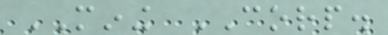MINING CORP.
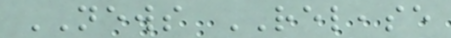NEWS RELEASE
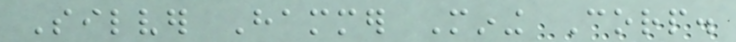Silver Hammer Mining Corp.
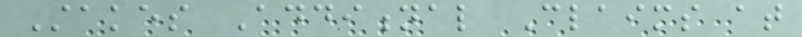Stakes Additional Claims at
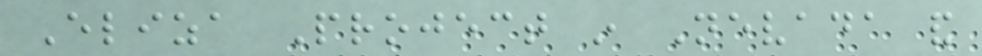Eliza Project in Nevada and
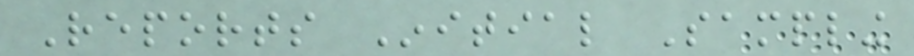Reports Initial Sampling
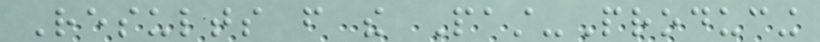Results from the Past-Producing
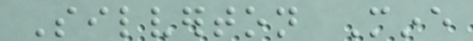Silverton Mine
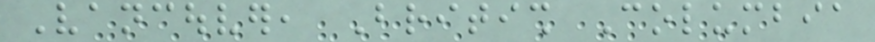Vancouver, British Columbia
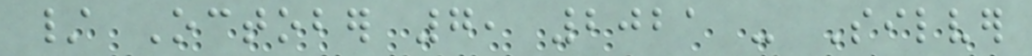/ October 7, 2021 - Silver
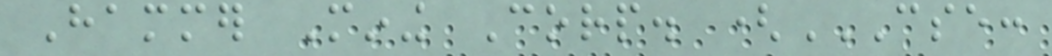Hammer Mining Corp. (CSE:
